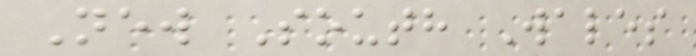New South Wales
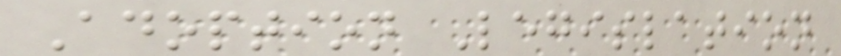Adoption Legislation
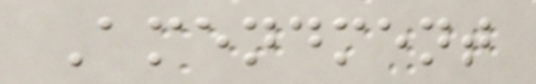Amendment
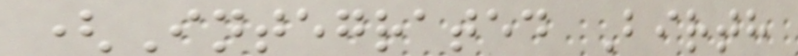(Integrated Birth
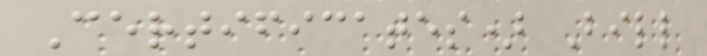Certificates) Bill
